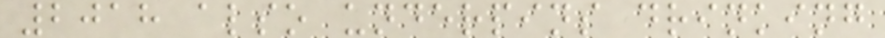2018 also underpins drinking
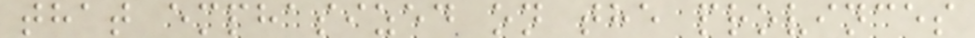that emphasized on the provinces
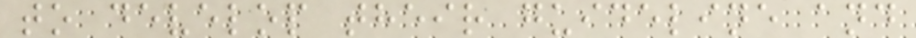to develop their guideline and
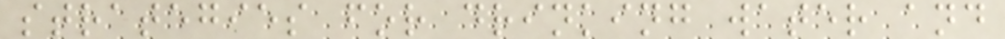strategies for drinking water and
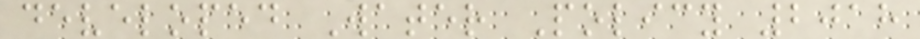developed Water Policy 2018
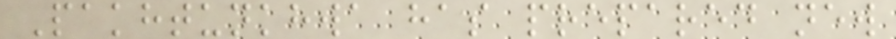Pakhtunkhwa has prepared new
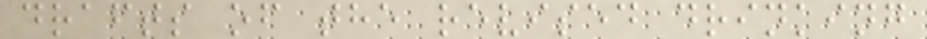drafts of the revised drinking
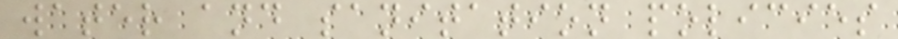water and sanitation policies
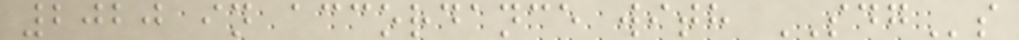2020 in accordance with SDGs
